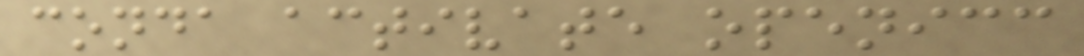conda activate openicc
